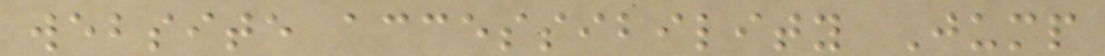website accessibility Jump
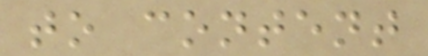to content
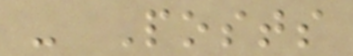- Posts
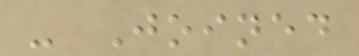- Joined
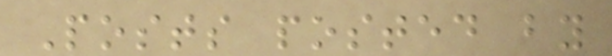Posts posted by
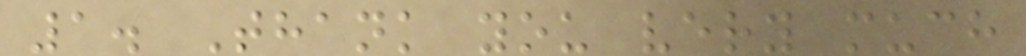1. Thank you very much
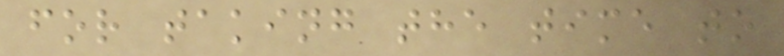for taking the time to
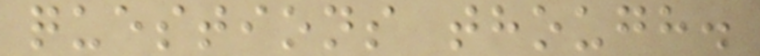questions though.
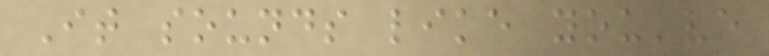It sounds like you've
